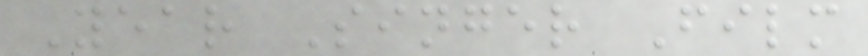Year Singer Film
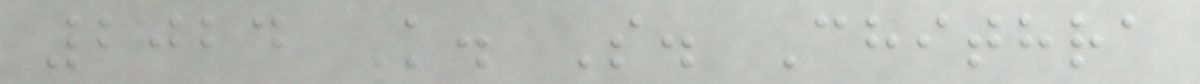2024 K. S. Chithra
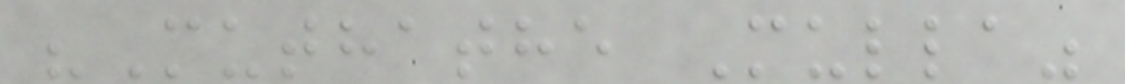"Muthathe Mulla"
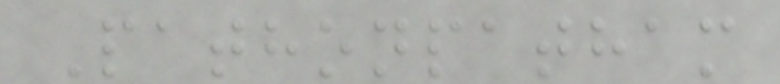Pathonpatham
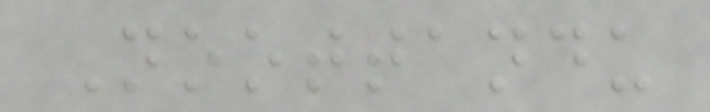Noottandu
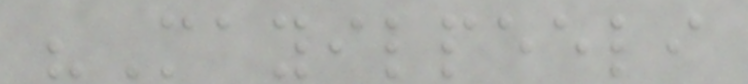"Mayilpeeli
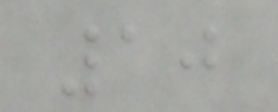10
